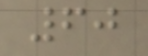60
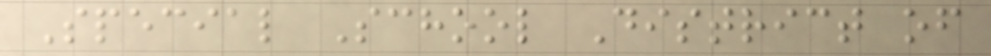Special School District of
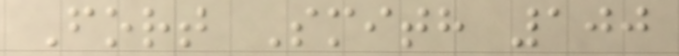Fort Smith 100
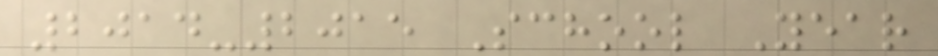2014-2015 School Year
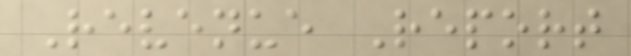Revenue Report
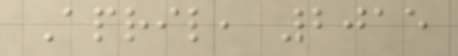April, 2015
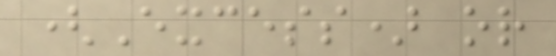(Excess) or
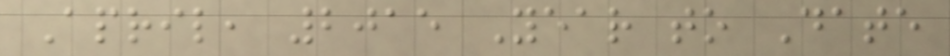April, 2015 Year to Date
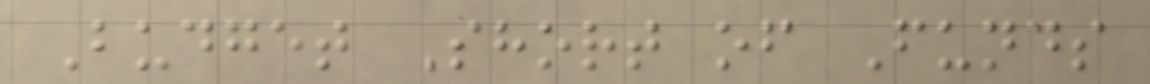Budget Short of Funds
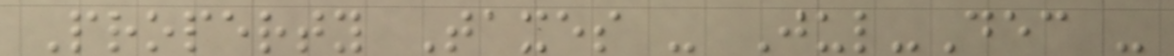Property Taxes - Jul-Dec -
